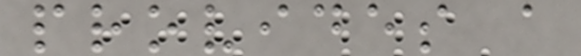provides a
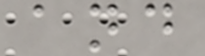and
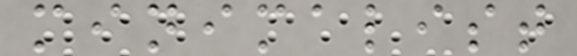minimalist
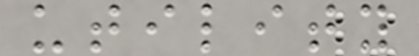utility
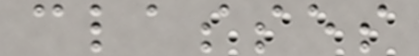classes
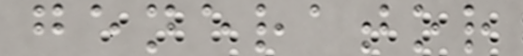generator
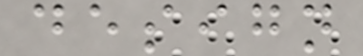design
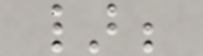};
